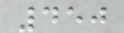450
